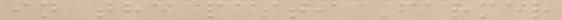in the past, Farmer
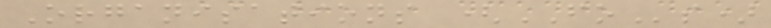Organisations (FOs)
